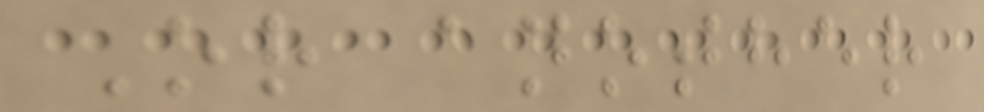Or another
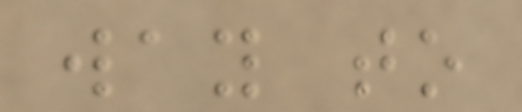way to
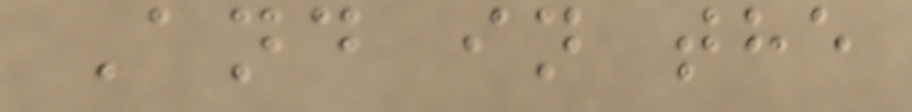And in the
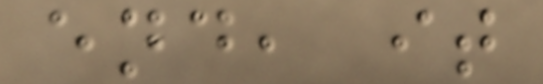end, it
